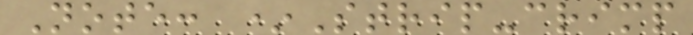Note: *Strip-crimp
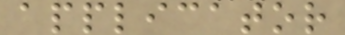applicator
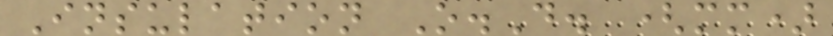Insulation O.D. (mm)
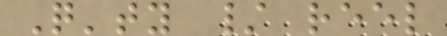Q'ty / reel
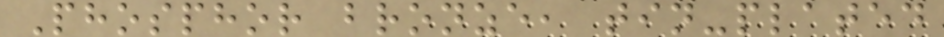Phosphor bronze, tin-plated
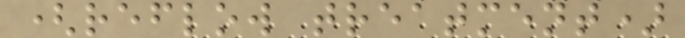(reflow treatment)
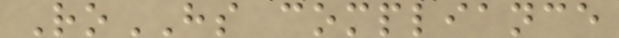RoHS compliance
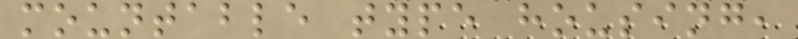mountable type housing,
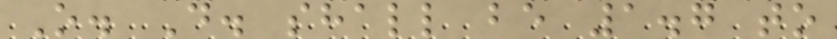O. D. shall be 1.7 to
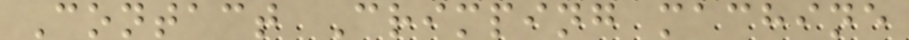Contact Crimping machine
